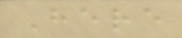Here
